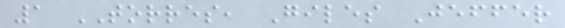1 TORRES, Giles Jeffer
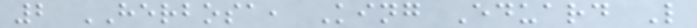2 HERBOSA, King Eduard L
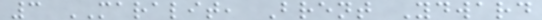3 MARALIT, Brent Ydward
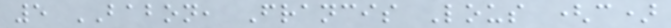5 BABON, Francis Lous (c)
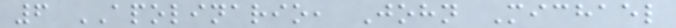6 APOLINARIO, John Michael
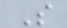S
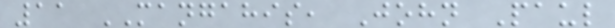11 MANGAHIS, John Paul
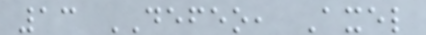13 DEFEO, Axel
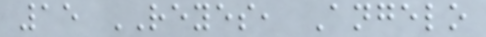15 REYES, Angelo
